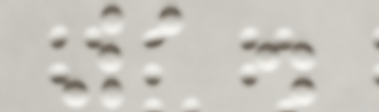1.
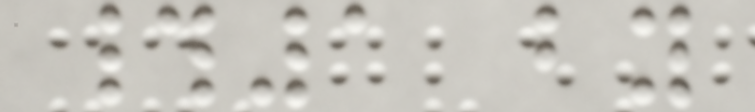#1 by
